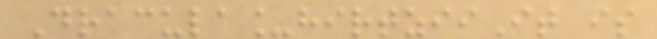Dracula_hirtziiIt is
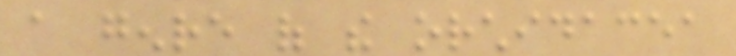a genre of the orchidacea
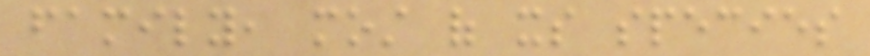family, most of its species
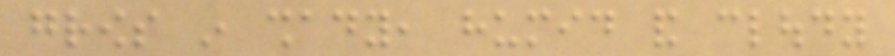grows in shady, humid and cloudy
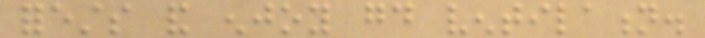forests and enjoy good ventilation.
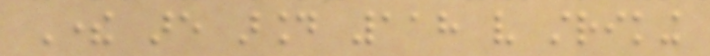There are around 118 very striking
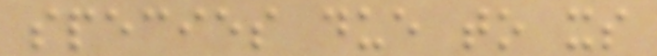species due to its
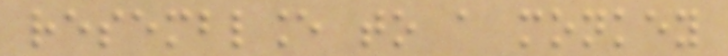resemblance to a monkey
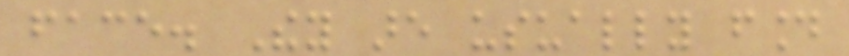face. They are usually found
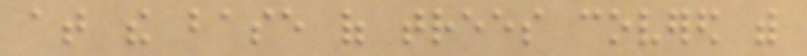at the base of trees covered with
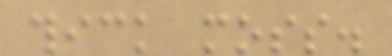thick moss.
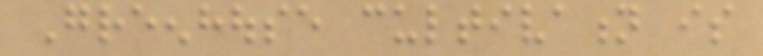Greenhouse cultivation is
